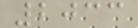2033
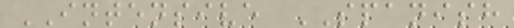INTENSIVE SPANISH
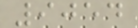9054
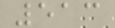513
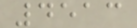4513
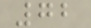72
